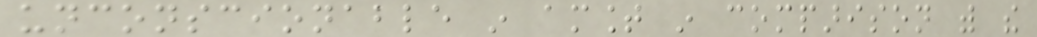unconscionable in amount in comparison with the
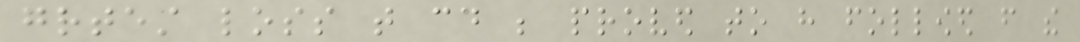greatest loss that could be proved to have followed from the
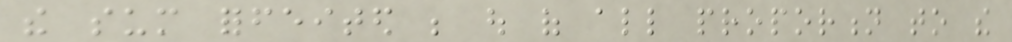the sum forfeited be out of all proportion to the
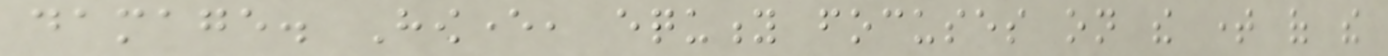damage. However, equity focuses on the time of the
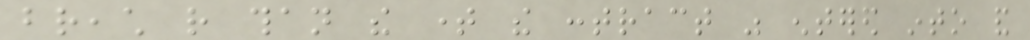breach rather than the time the contract was entered into and
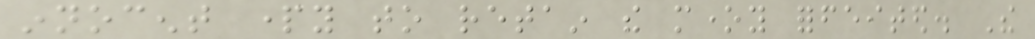innocent party to retain the money forfeited. The
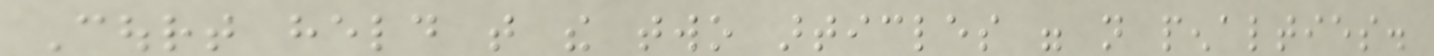Court held that the two articles were not penalties.
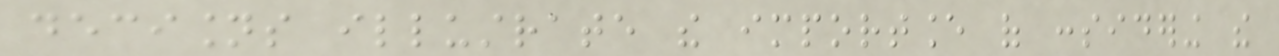decisions illustrate the importance of considering the
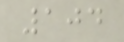104
